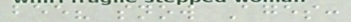bee? snow Ages:
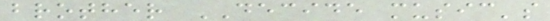brother DECIDE music's
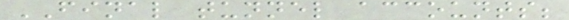FINAL tunnel accounts;
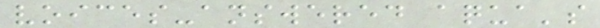voices-answered aqua's
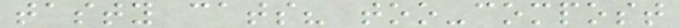tasty cats? too-compost
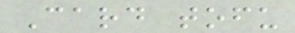Card tofu
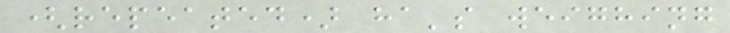(repeated) ha's weighing
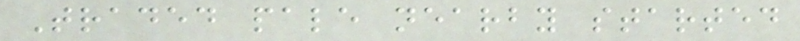Traded pale nearby started
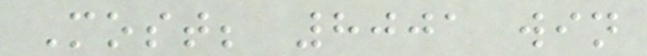Most; 8001 win
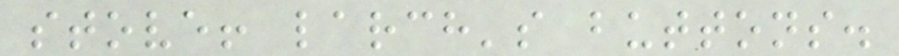stove! larch's buttons.
